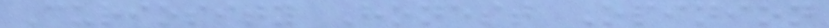Curiosity Honest Opinion
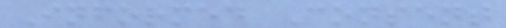Informed Consent
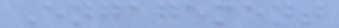Engagement
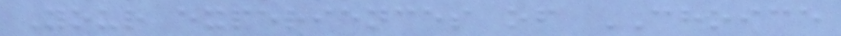Your experiences of CHOICE
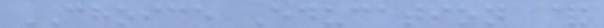CHOICE Education &
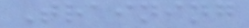Training
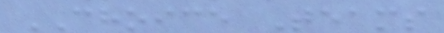CHOICE Teams
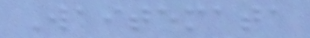Waitemata
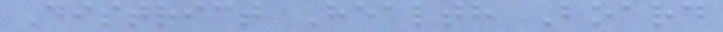District Health Board
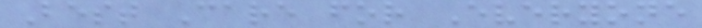Best Care for Everyone
